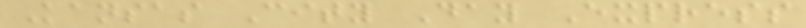Kansas City Day Express
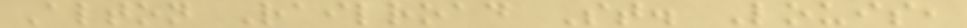Alton Railroad St. Louis,
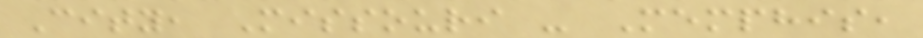City, Missouri - Memphis,
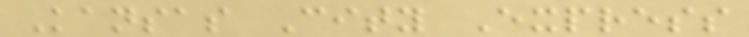Kansas City Express
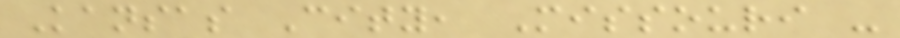Kansas City, Missouri -
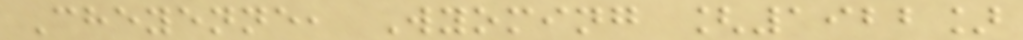Cheyenne, Wyoming [1922]
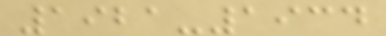1921-1934
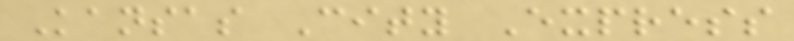Kansas City Express
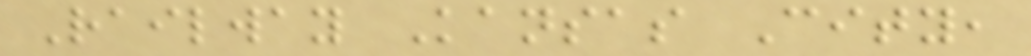Railway Kansas City,
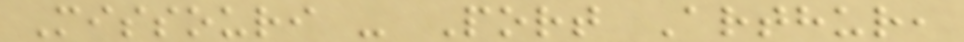Missouri - Port Arthur,
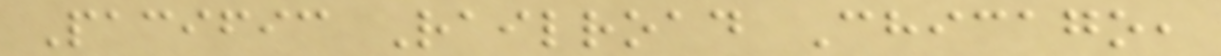Pacific Railroad Chicago,
